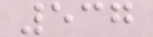537
